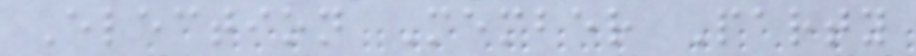Election Member Party
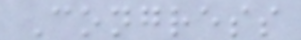Congress
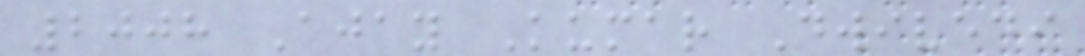2008 Ajay Kumar Dwivedi
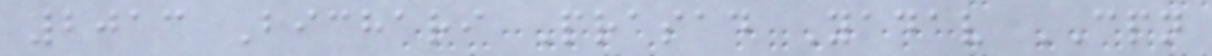2013 Bichari Prasad Yadav CPN
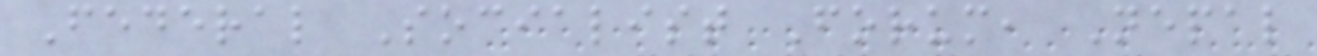Federal Socialist Forum, Nepal
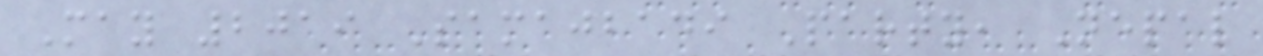May 2019 Samajbadi Party, Nepal
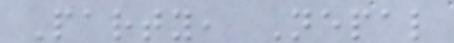Party, Nepal
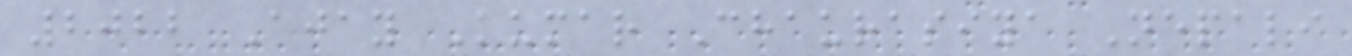2022 Ajay Kumar Chaurasiya Nepali
